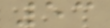53
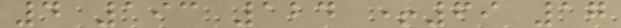4 193 124 +69 17
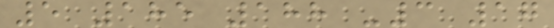5 185 188 -3 17
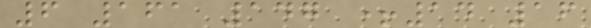6 161 147 +14 16
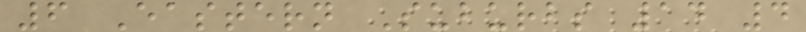6 Eastern Suburbs 14 4
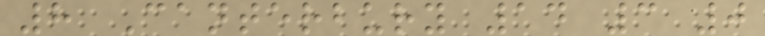8 Canterbury 14 3 0
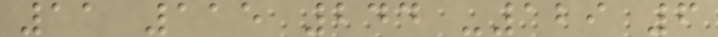11 115 244 -129 6
